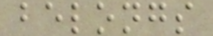belongs
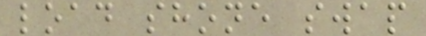load shone swap
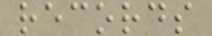records
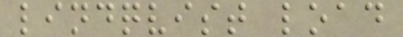lindqvist load
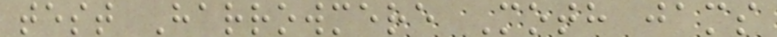test Harrowmere Moth jams
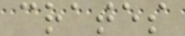crates
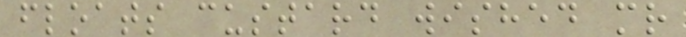floats custard wished mr
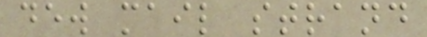dew mail strand
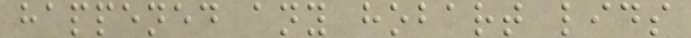happened any hobart lids
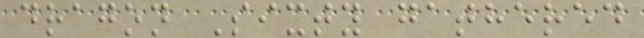dragon Sixty gathered
